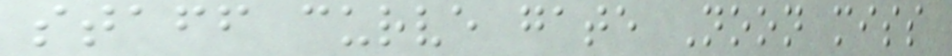staff curve gate Noon miss
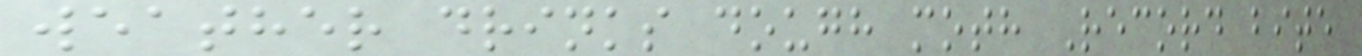weather drinks dough moth Record bite
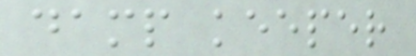damp keeper
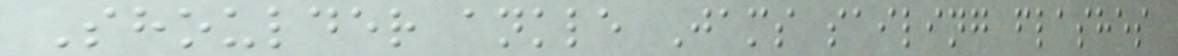Shoulder ankle Jams sailing flashes
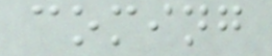coming
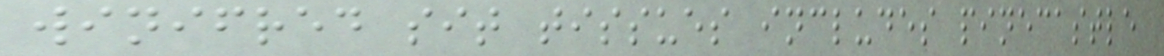winifred sit tissues includes pinecastle
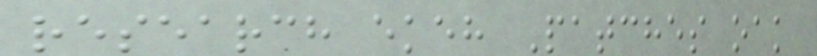research ekeh Patches oak
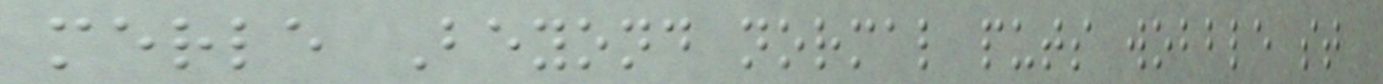merle Beyond normal puts wobble st
